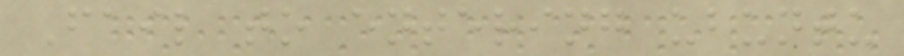Fail to entering ubuntu
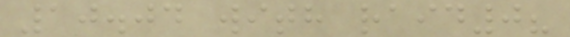10.04 with raid0?
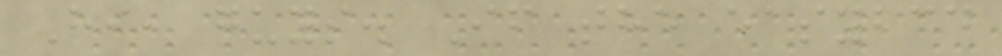Hi, guys. If the easybcd
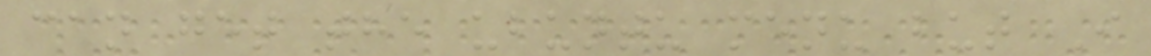can get the ubuntu menu but I
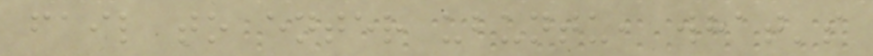fail to enter ubuntu, what's
